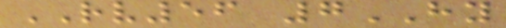RV56 7HY
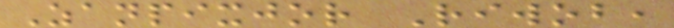Zanpixjor Riwob,
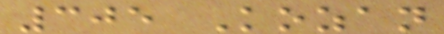305 Kozan
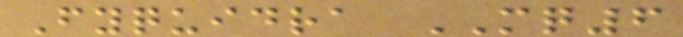Fyquidra MQ6
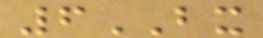6BX
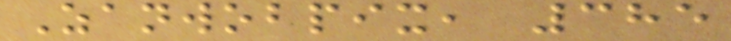Zanwobpix, 385
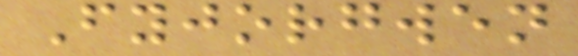Fyjorgwen
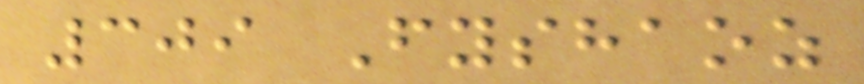309 Fyshaoz
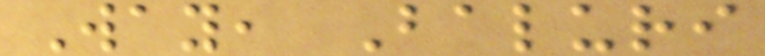Way, Baluri
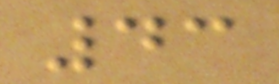43
